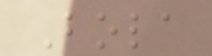Bola
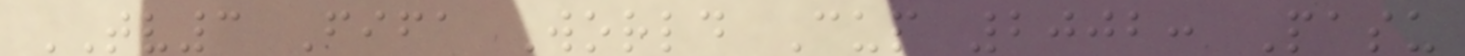TV3 Fifa World Cup 2002: Pasu
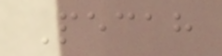Pecah
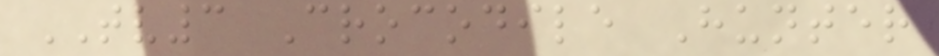TV3 Crocodile Hunter
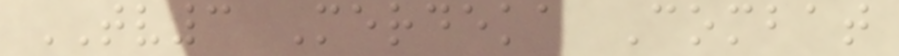TV3 Merdeka Combat
